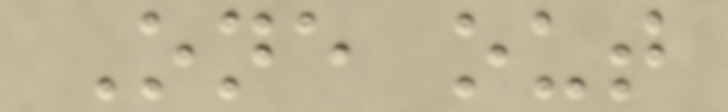One out
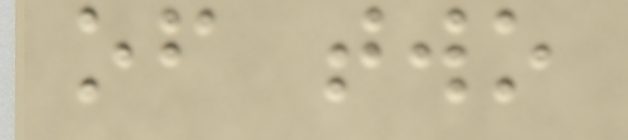of two
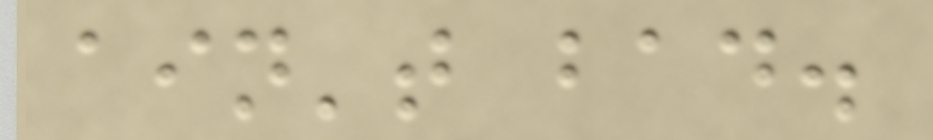ain't bad.
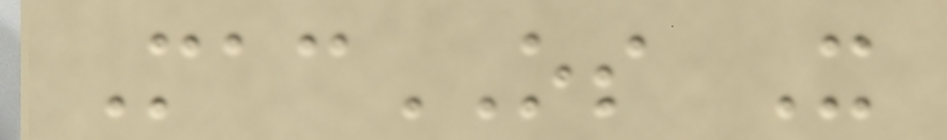MacOS X
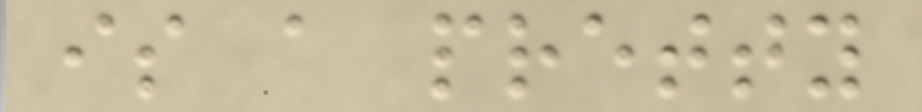is a pretty
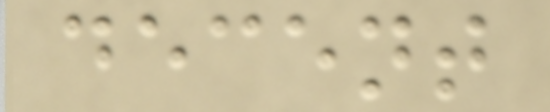decent
